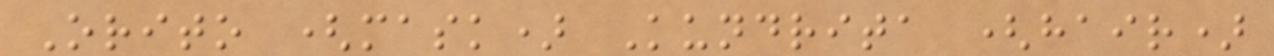Orito (mask) Kundrita (hair)
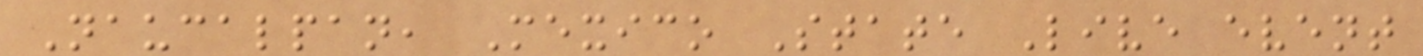Naucalpan, Mexico State Live event
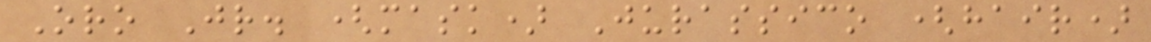Oro Jr. (mask) Jurassico (hair)
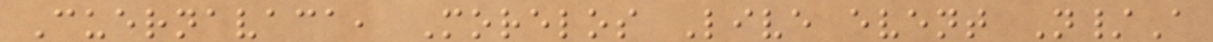Cuernavaca, Morelos Live event N/A
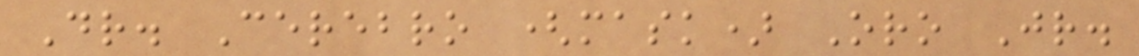Dr. Cerebro (mask) Oro Jr.
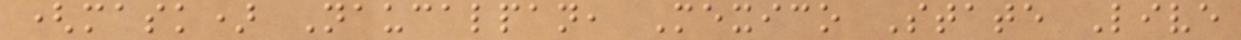(mask) Naucalpan, Mexico State Live
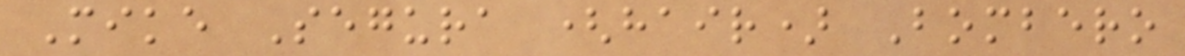Mike Segura (hair) Bombero
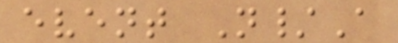event N/A
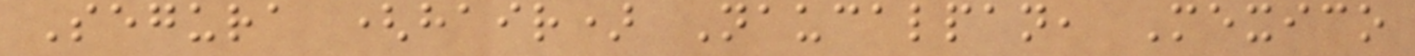Segura (hair) Naucalpan, Mexico
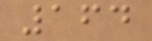164
